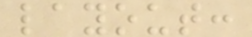layout:
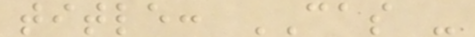title: CAS -
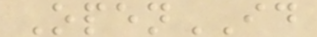OpenID
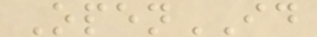OpenID
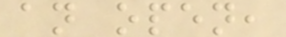an open,
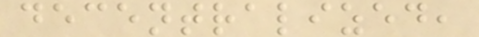decentralized,
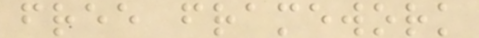free framework
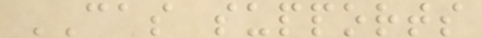CAS supports
